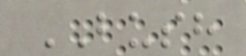BUSH
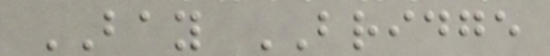BAY BRIDGE
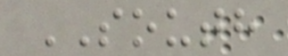SOUTH
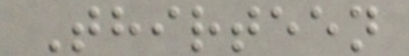Thirteen
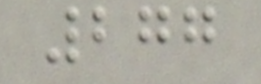277
